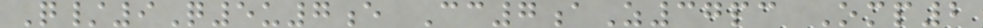Q/9Q5u7e Cc7aZ37pc Omp2
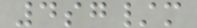4sg/m
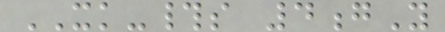XK-#s 4gY
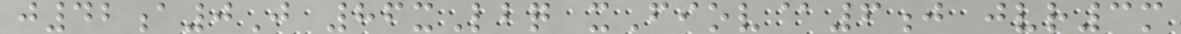j42a0J 86xLbq xFiov@6j jvr3m
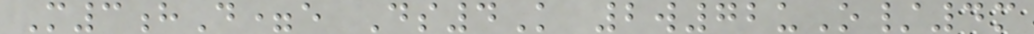M3hD=e Ds4K 2w72uO/4m
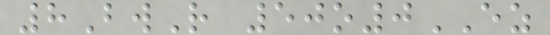8BwR 50o0EZ
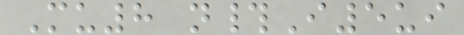Mu8 n#I5ui
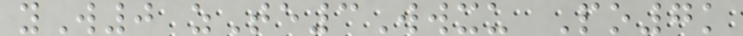yW0 zTe3Wwxu Po7k
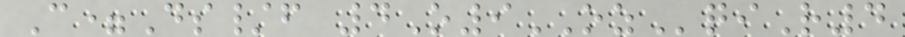C=Ds/f 4O9OZqiR4
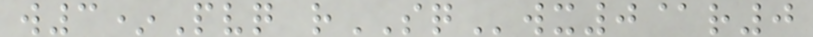w3*Pvq rSQwx0@r0
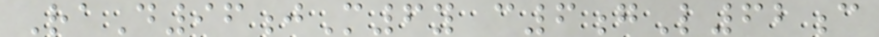RaD96jM6y c6gL62c
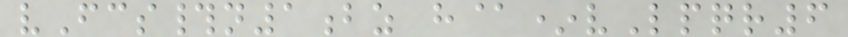vFcs#n1bz h@*vLpqr6
